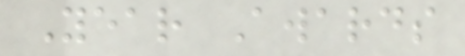Year Awards
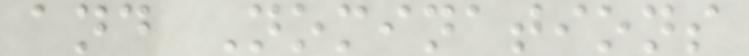and Nominations
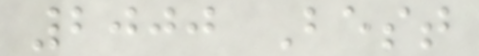2000 Best
